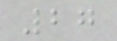27
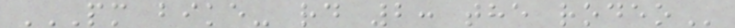PM BIKE- RD 2: THE RODEO
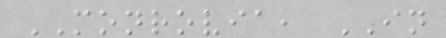MONROVIA, IN
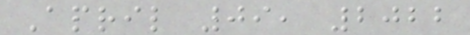April 09, 2022
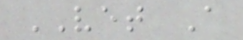VET A
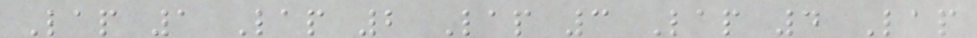Lap 1 Lap 2 Lap 3 Lap 4 Lap
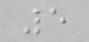5
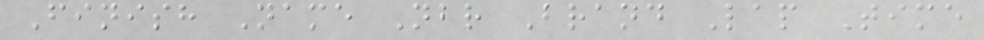Finish Name Nbr Brand Lap Time
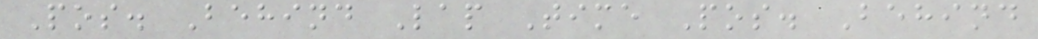Pos. Behind Lap Time Pos. Behind
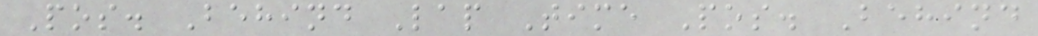Pos. Behind Lap Time Pos. Behind
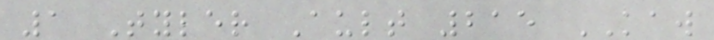1 Tyler Ault 215 KAW
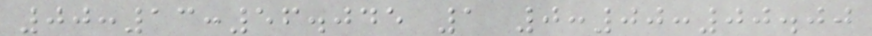00:13:56.045 1 0:00:00.00
